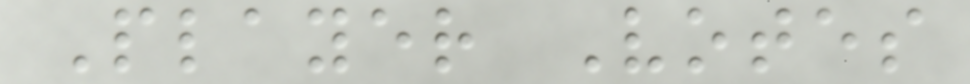Player Votes
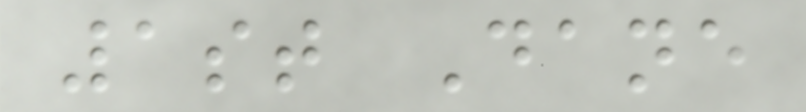1st Dane
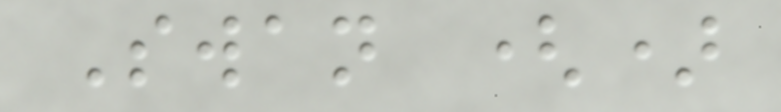Swan ()
